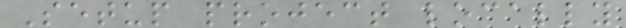Setup project locally
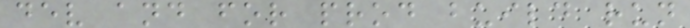dev and for prod build run
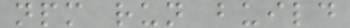npm run build
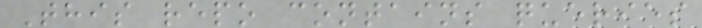This repo contains queries
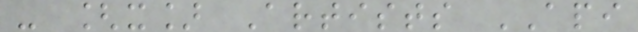- [x] Artists API
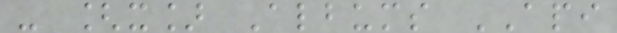- [x] Albums API
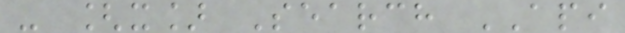- [x] Search API
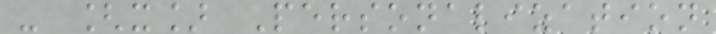- [x] Personalization
